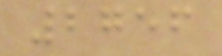2756
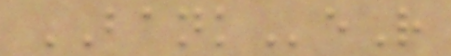BANKeR
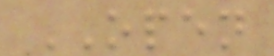OPEN
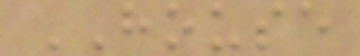HOUSE
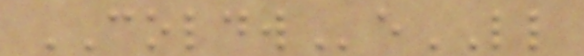COLDWeLL
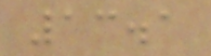13.1
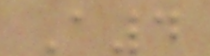A4
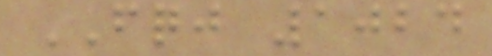FQJ 1024
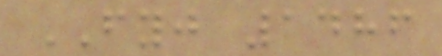FYJ 1486
